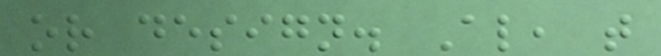or design. Also, that
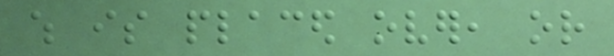which is placed over, or
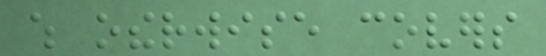which otherwise covers
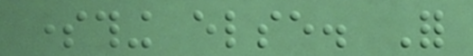something else. For
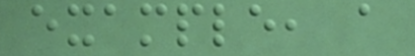example, a
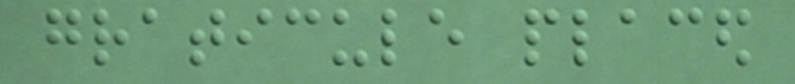graticule placed
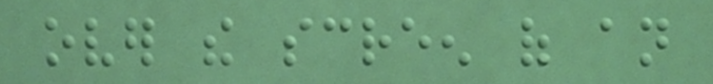over the screen of an
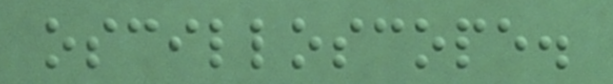oscilloscope.
